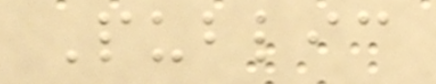Public
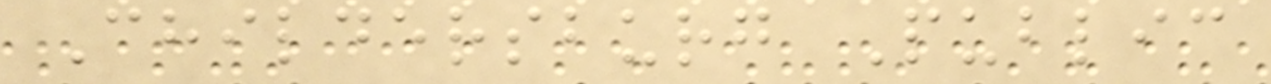Childersburg Public
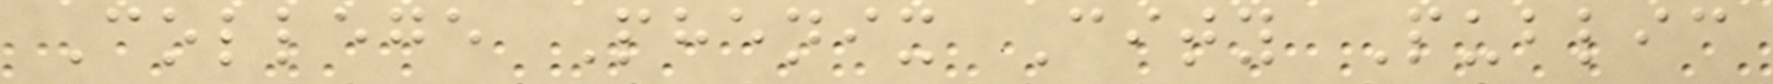College Phenix City Public
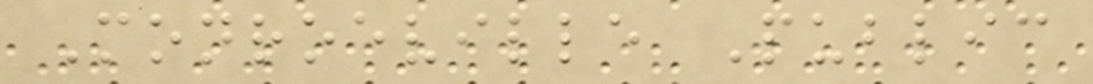Monroeville Public
